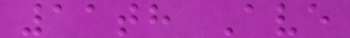11th Ave
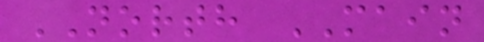NORTH MAIN
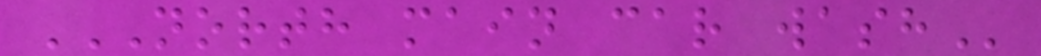NORTH MAIN CAR WASH
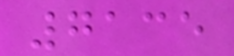7135
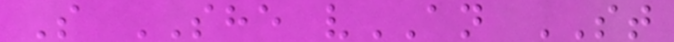S SHE vAN ST
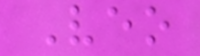Veo
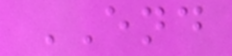END
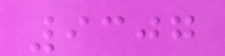9307
